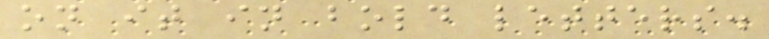on it in bold letters.
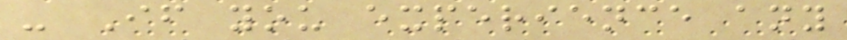- If you experience any
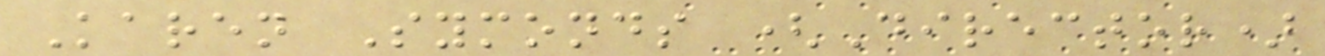Karen Symonds (Director)
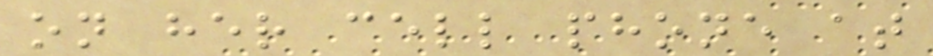on her cell phone at
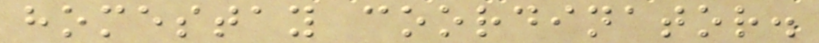homestay coordinator.
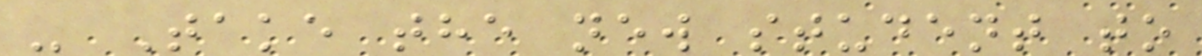- Take the new student to
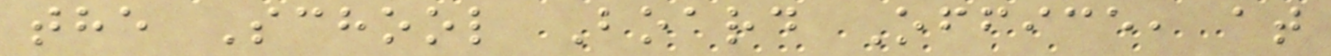the School Board Office, at
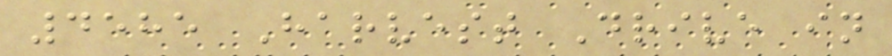4585 Harvest Drive in
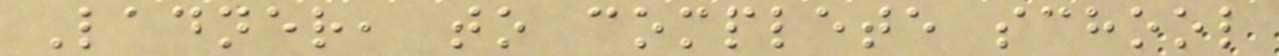Ladner, to complete school
